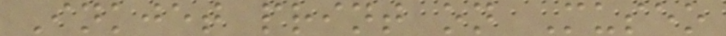Inkjet print on Museo
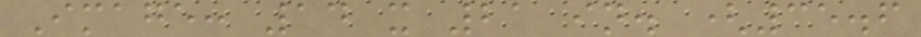Image: 14 x 21 in. (35.6
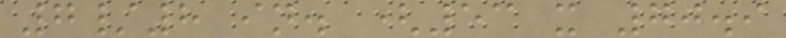7/8 in. (53 x 70.9
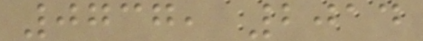0737, 2014
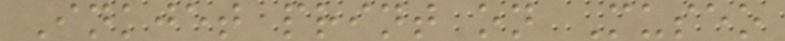Inkjet print on Museo
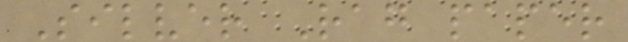Silver Rag paper
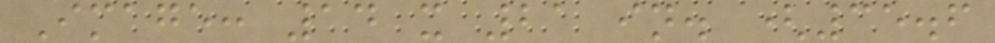Image: 14 x 21 in. (35.6
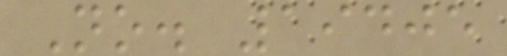No. 19405
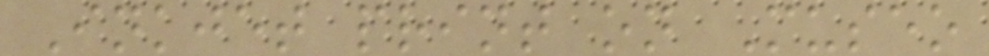Inkjet print on Museo
